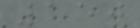150
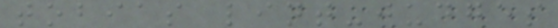tobias lint-judges
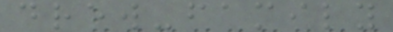drew-family
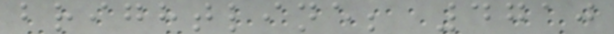brightline; 4710
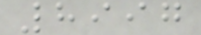8997
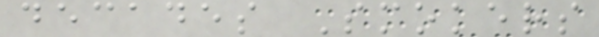decades Smokers
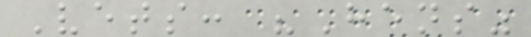Vets: "Hens"
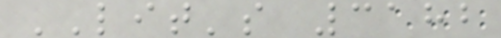LIT's 3182
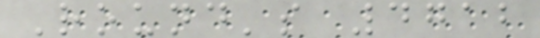Round's 4712
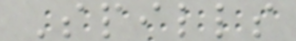Spills
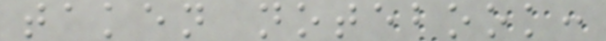taken notebook:
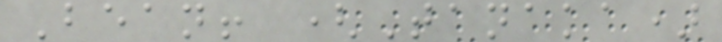Bean! (Tanaka)
